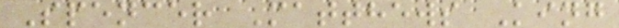Spencer Matthews King
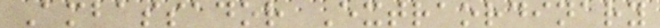Ambassador Extraordinary
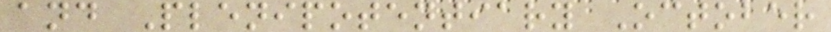and Plenipotentiary October
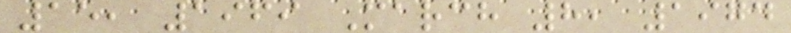15, 1969 March 8, 1974
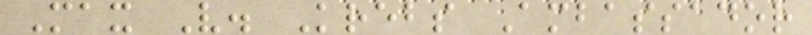Max V. Krebs Ambassador
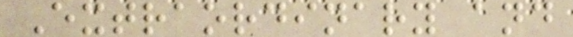Extraordinary and
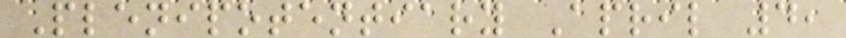Plenipotentiary April 4,
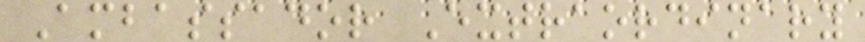Ambassador Extraordinary
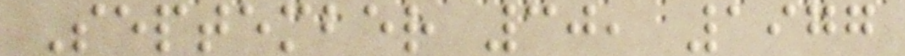September 30, 1977
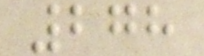278
